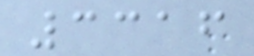3316
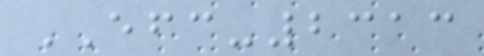EFC-2313
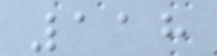118
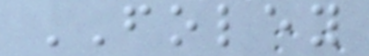FOLEY
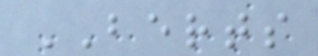BERTS
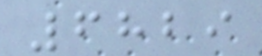6829
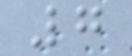7
